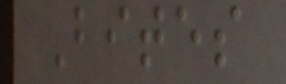Bites
